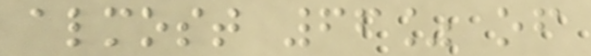almost 66% of
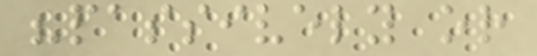"passively or
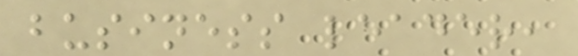business leader,
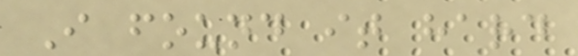I found it hard
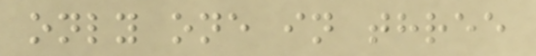only one in three
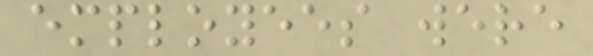employees were
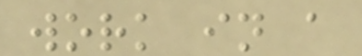work in a
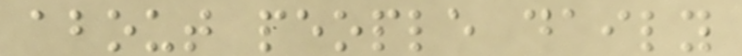about people daily
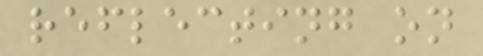reflecting on
